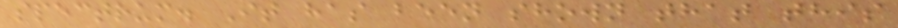spectrum. It has been shown that this
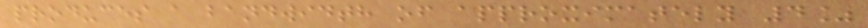produces a bandwidth of approximately 4%
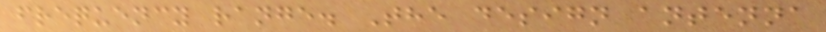frequency range. The design antenna
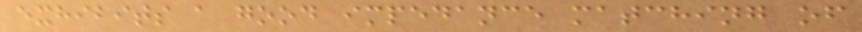exhibits a good impedance matching of
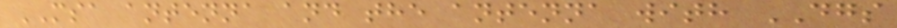MSA antenna and the antenna with DGS
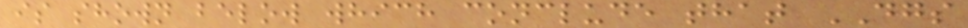is shown below which conclude that DGS
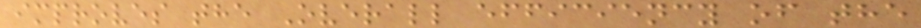improves the Overall efficiency of the
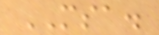MSA.
